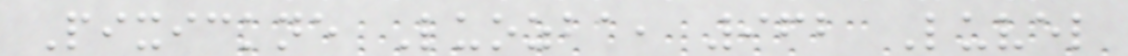Pixickne Luozba, 962 Luvel
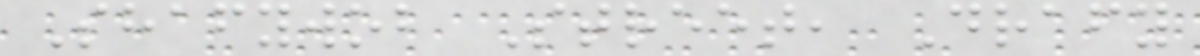Shafywob Street, Drafy
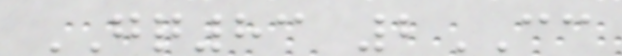GQ83 2CC
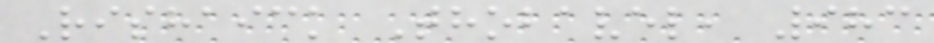Rishaick Thobavel, 983
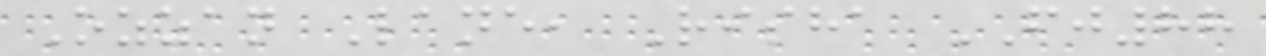Ozzan Lane, Risha FJ88
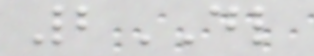2DL
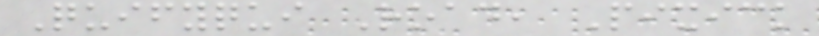Quifyqui Road, Pixick
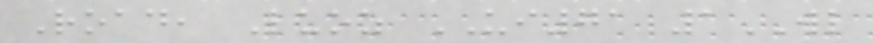Road, Luoz UI71 1WL
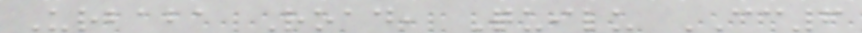Urbaba Road, Quilu CC6
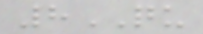8QU
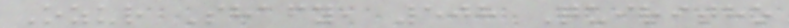Ozur Shafy, 508 Quiritho
